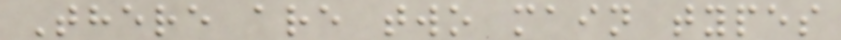There are two main types
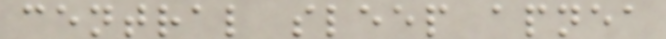central sleep apnea
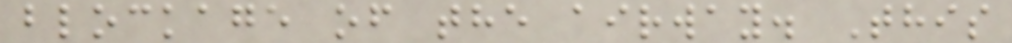blockage of the airway. This
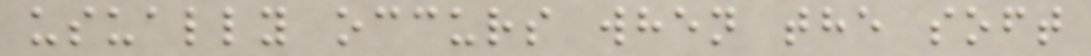usually occurs when the soft
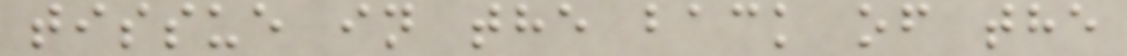tissue in the back of the
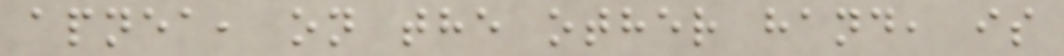apnea, on the other hand, is
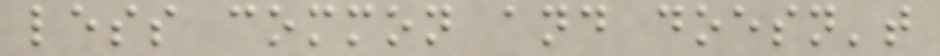less common and doesn't
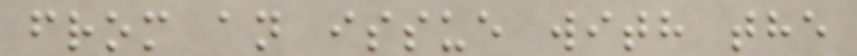from an issue with the
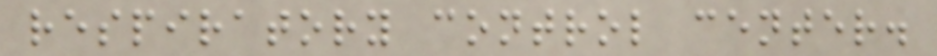respiratory control center.
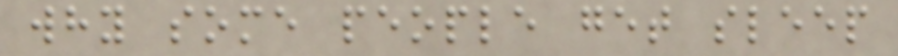why some people get sleep
